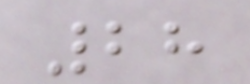28
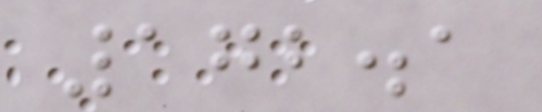172.1
